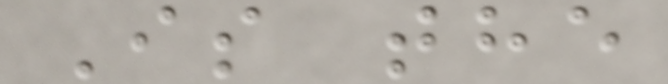Is the
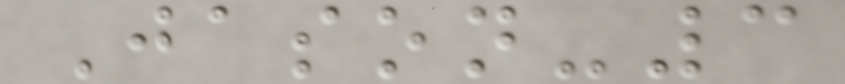Jason-3
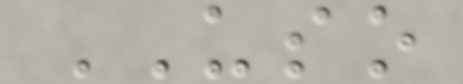USO
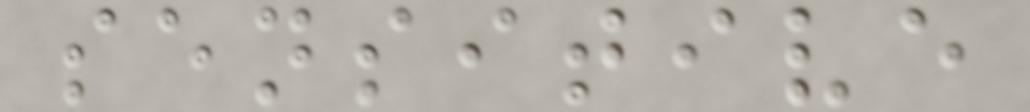sensitive
